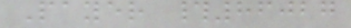Payer #86027
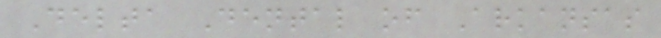Delta Dental of Arkansas
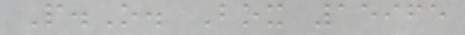P.O. Box 15965
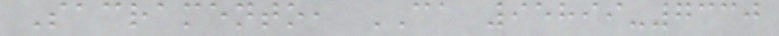Sacramento, CA 95899-7330
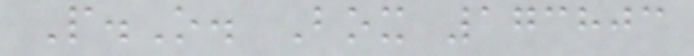P.O. Box 173803
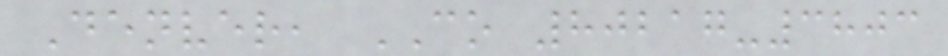Denver, CO 80217-3803
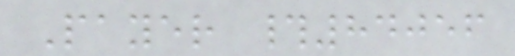Payer #84056
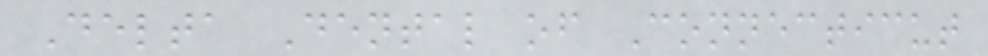Delta Dental of Connecticut
